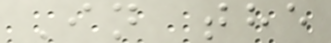In the
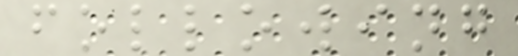following
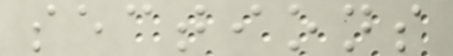sections
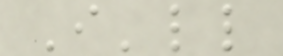I'll
